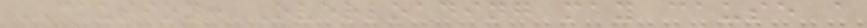CAUTION: Overloading may cause a
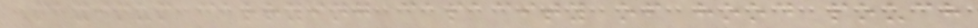Maximum carrying capacity of hood pouch
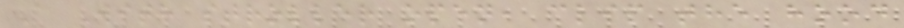A With stroller open, clip the hood
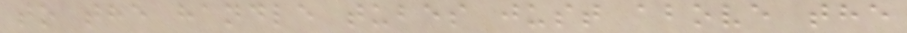to the handle tubes just above the
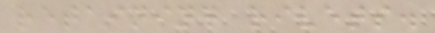retaining rivets.
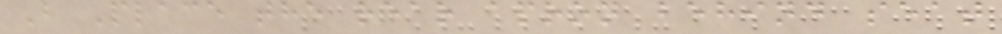B Place the rear apron behind seat
